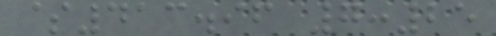$413.96 7:25
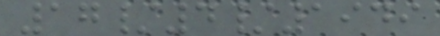17/4/1949
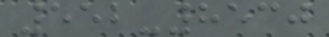552-8530
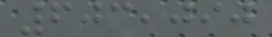603,090
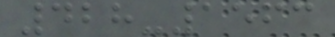428-1563
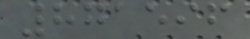871596
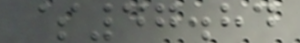$47.84
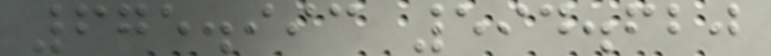675.993 594.620
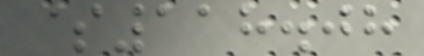$118.08
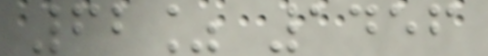62% 1456
